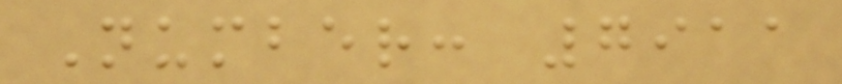Number: 7911
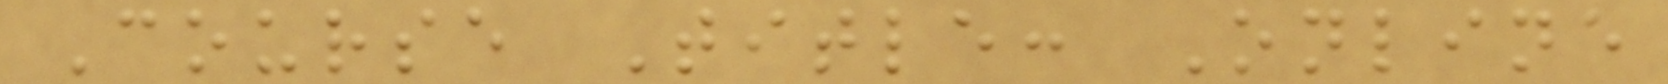Course Title: Online
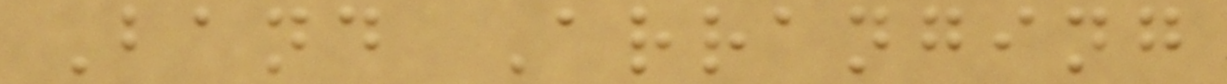Band Arranging
